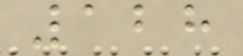128
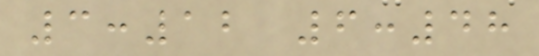3:12 6:48
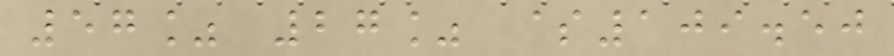57% 27% $109.50
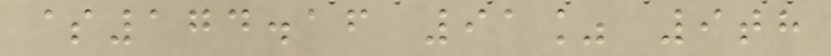$174.16 91% 9th
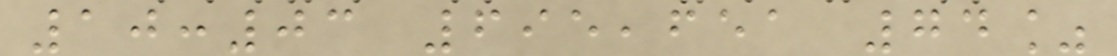10:03 695,651 74%
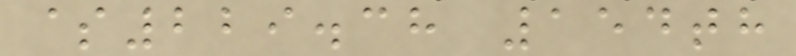$229.38 154th
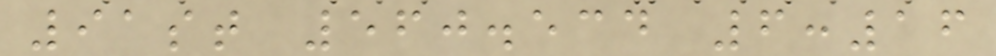91st 560.534 6:16
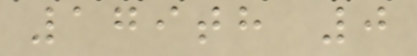179th 0
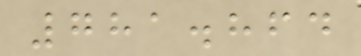781.864
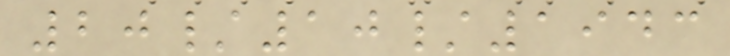20/10/1943
